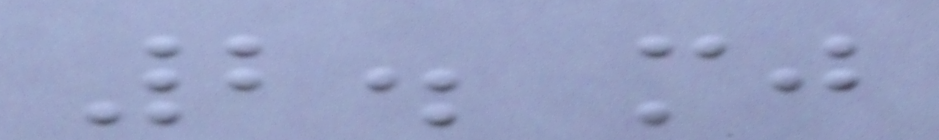2. mj
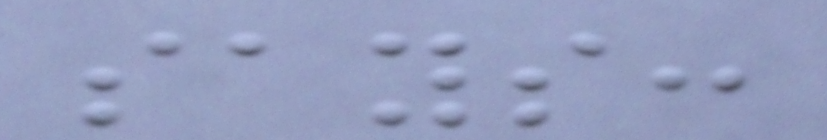says:
